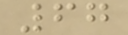67
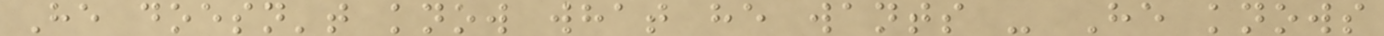He doesn't know what he wants - He knows
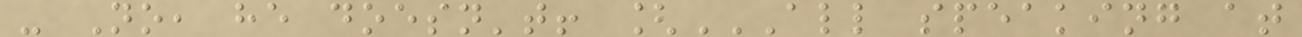- No, he doesn't! [ALL SPEAKING AT
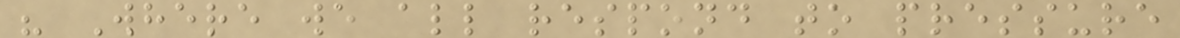" Where we all respond to pressure
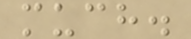much.
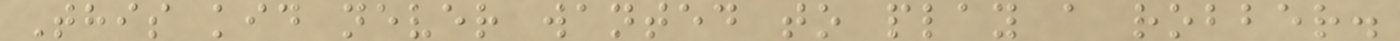This kid never wanted to play a robber.
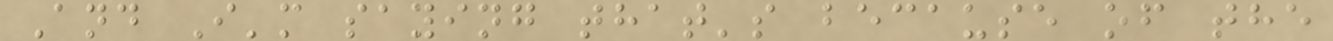And I'm saying that's because of the
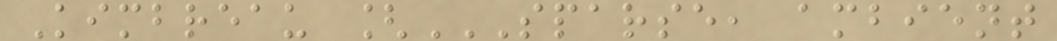Kimbreau [SPARSE, AMBIENT
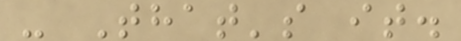- That's it.
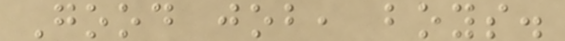Good job, boys.
